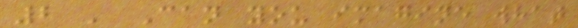2 ' Can you imagine what
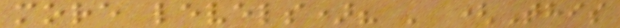more levels)? ' (This
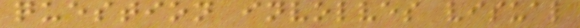question involves visual
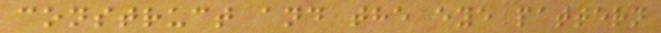construct and the eye pattern
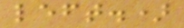left.)
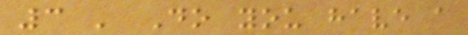3 ' Do you have a
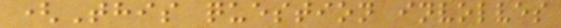(This question involves
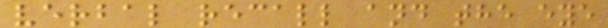verbal recall and the eye
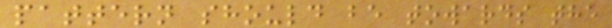pattern should be towards the
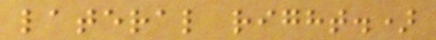lateral right.)
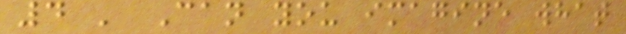4 ' Can you imagine what
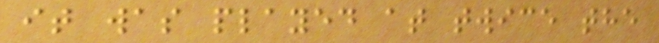it was played at twice the
